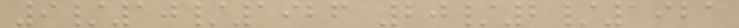9/10/1926 20/2/1921
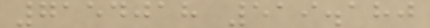7154018 519.180
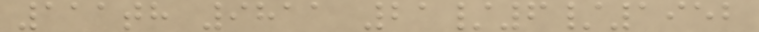111th 9811 21/6/1952
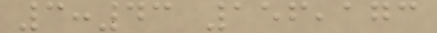3:43 156,173
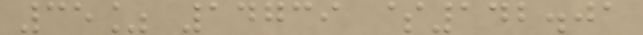35% 14739 $142.01
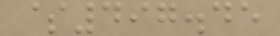$497.45
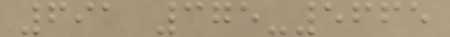691 375-5665
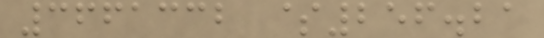3661332 $256.21
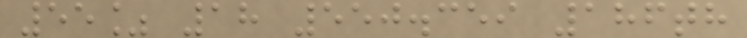55% 18 550.359 186th
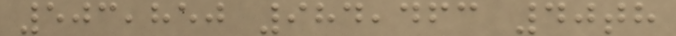503,850 984,463 40th
